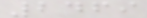2469
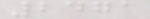2471
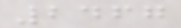2467
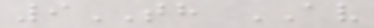9TH AV
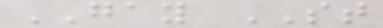GAY ST
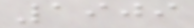1909
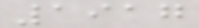1917
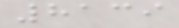8139
